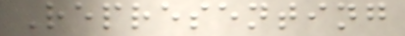Representing
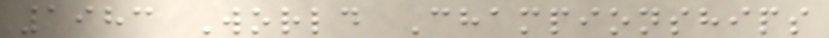1983 World Championships
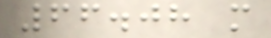66.08 m
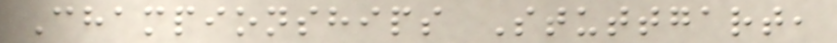Championships Stuttgart,
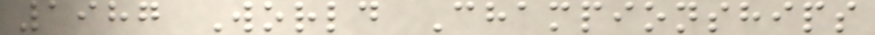1987 World Championships
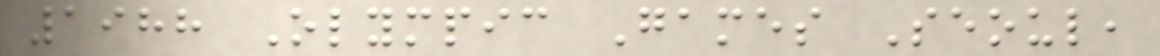1988 Olympic Games Seoul,
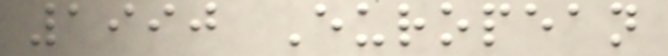1990 European
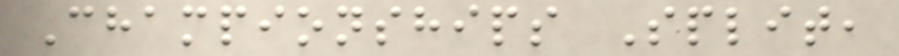Championships Split,
